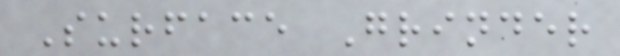Surface Grinder
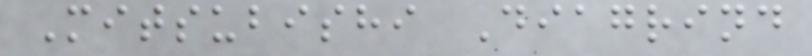Mitsubishi Diagrind
